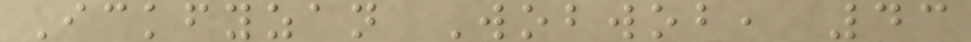Ickfyzan Wobwob, 43
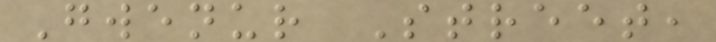Gwenur Street,
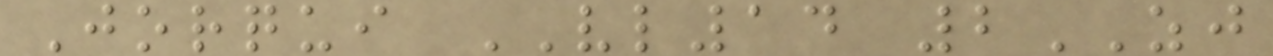Jorqui VL14 2ZJ
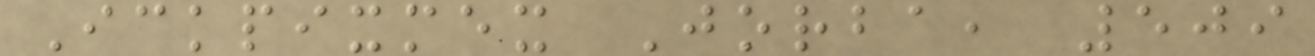Ickpixmex Jorba, 509
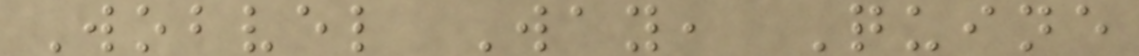Wobvel Way, Quine
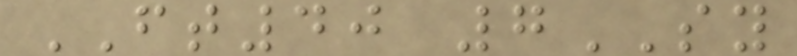FT40 7SY
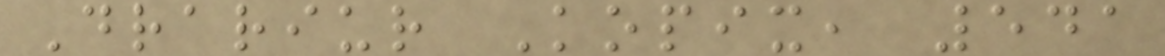Drariur Kopix, 541
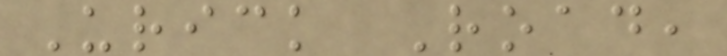Urick Road,
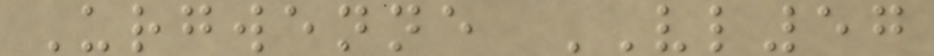Urgwenne VL57
